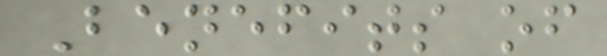Benefits of
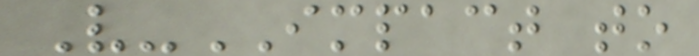V-IMPACT to
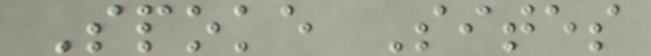Spoke Sites
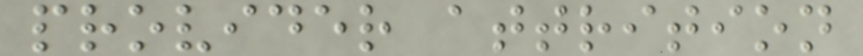provider attrition
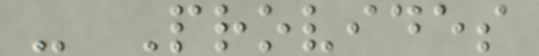- Provides
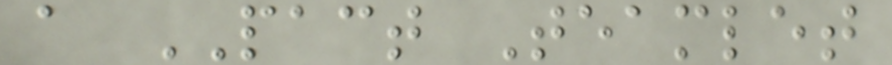a PACT Teamlet
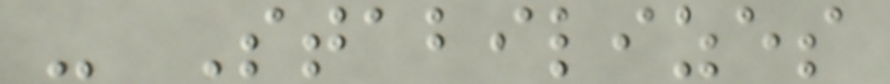- Stabilizes
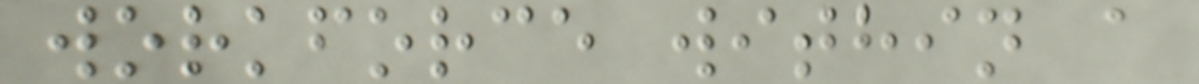workforce within a
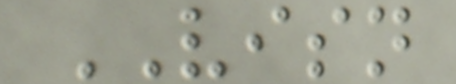VISN
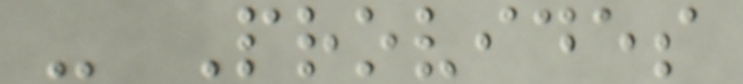- Provides
